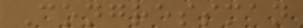Congressman
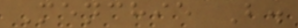Menchie B.
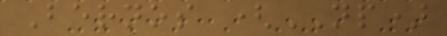Bernos (NP)
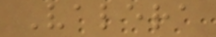Valera
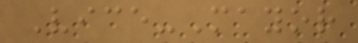Vice-Mayor
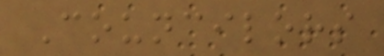Councilors
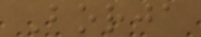Borja
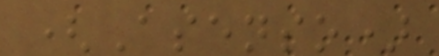(Asenso)
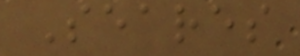Seares
